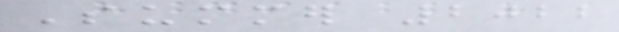Summer 2022
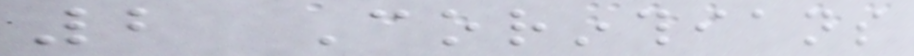2 Corinthians
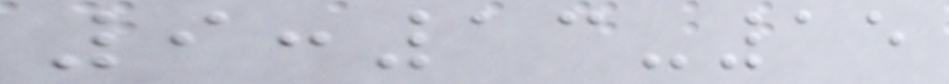9:13-15
